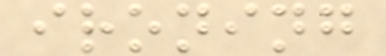ironing
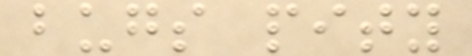bugs pity
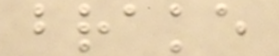brake
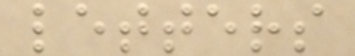letters
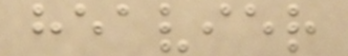heavier
